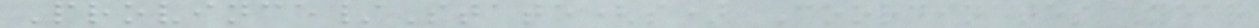Province/State(s) Coordinates Year
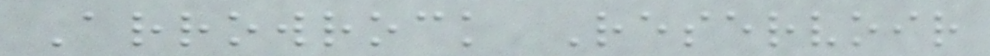Arrowrock Reservoir
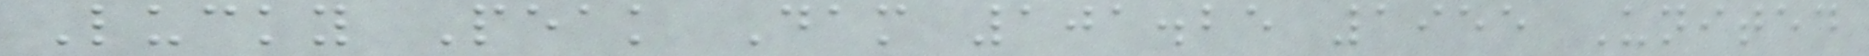Lucky Peak Dam 101.25 1955 United
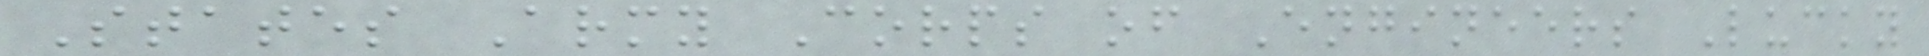States Army Corps of Engineers Lucky
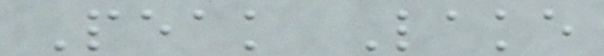Peak Lake
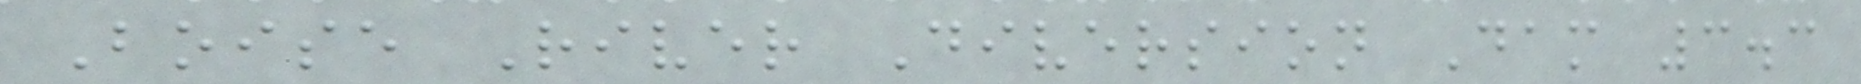Boise River Diversion Dam 3.3
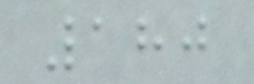180
